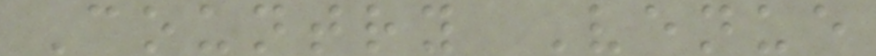Country Venue
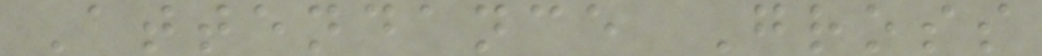Attendance Gross
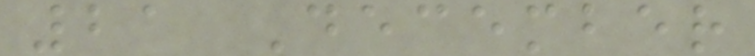21 December
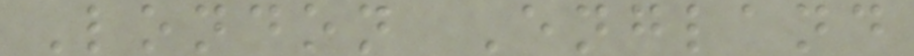London England
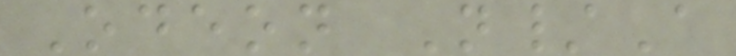Odeon N/A
